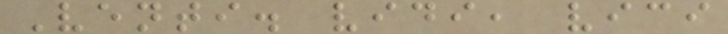Venti. vidi, vici
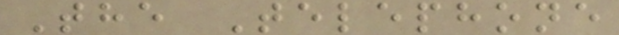The Telephone
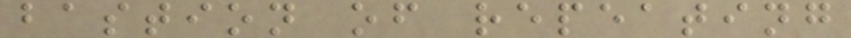bastion of repeating
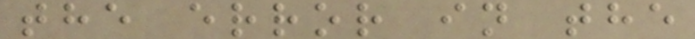the error in the
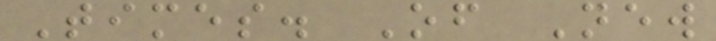Times. Of New
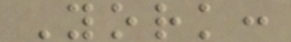York:
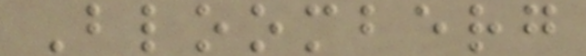Bloomberg
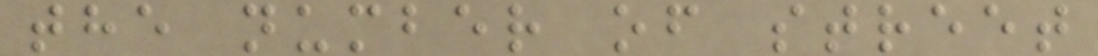the number of street
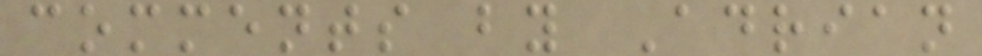comments by Adrian
